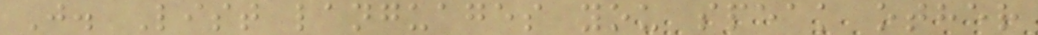J. List languages you speak other
